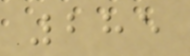285
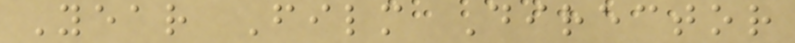Year Film Director
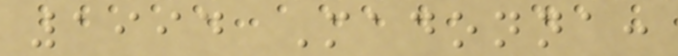1994 Madonna:
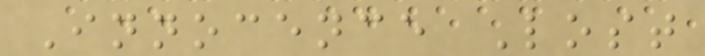Innocence Lost
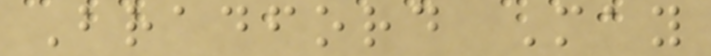Bradford May
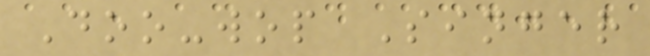Doo-wop Singer
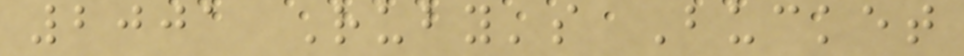2001 Ruby's Bucket
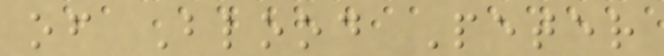of Blood Peter
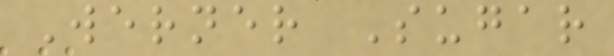Werner Sugar
